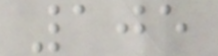105
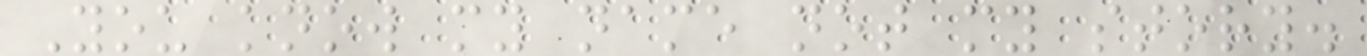You know my name not my story.
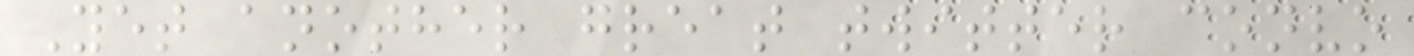Yet another great twitter convo
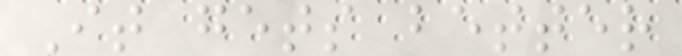It gets better
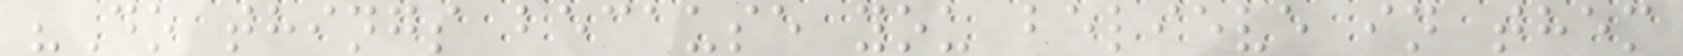"Do things because you believe in them
